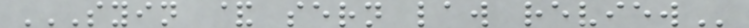SYIN & SERN LAW REVIEW
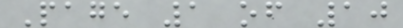Page 1 of 10
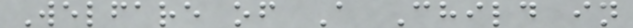Welfare of A Child in
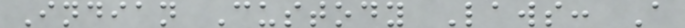Indian Custody Laws: A
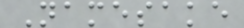Namesake
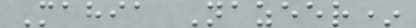Mahia Nazeer*
